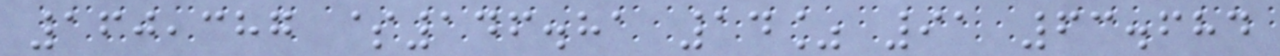160,387 $146.81 14% 91 63.684
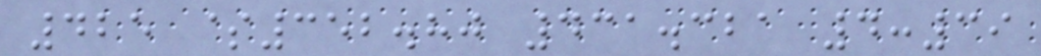425 $352.80 431.321 4:39
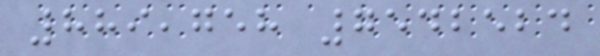889,758 7542524
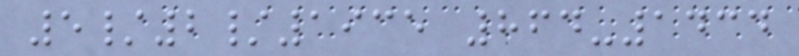5/2/1935 864-1434
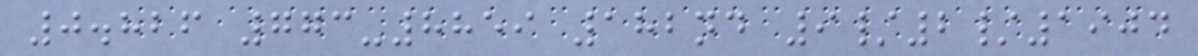0.826 773-8859 182nd 9/2/1904
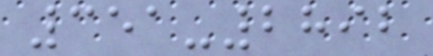351-2892
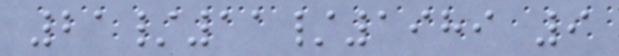21/11/1989 9
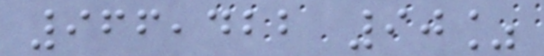966,422 90%
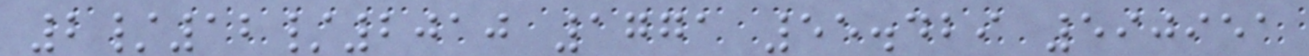2/12/2010 1771 55.429 590951
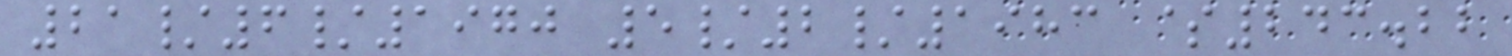21/6/1970 5/2/1983 $243.22
